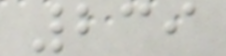239
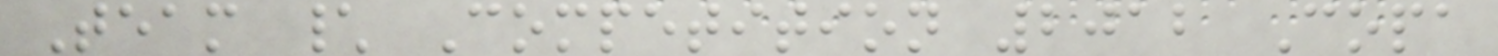Team \ Competition 2012 Copa
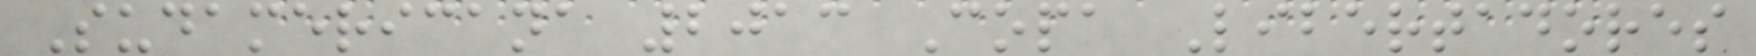Sudamericana 2013 Copa Libertadores
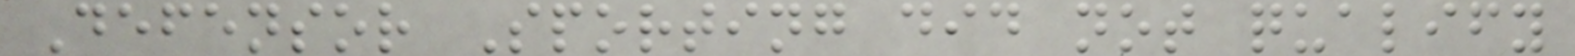Defensor Sporting did not qualify
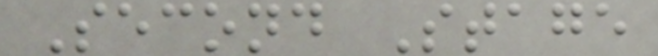Second Stage
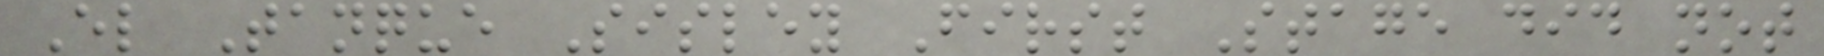El Tanque Sisley First Stage did not
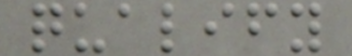qualify
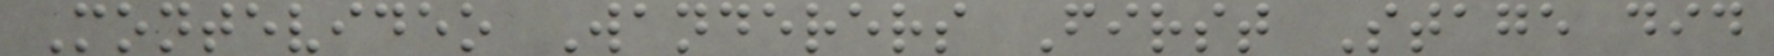Montevideo Wanderers First Stage did
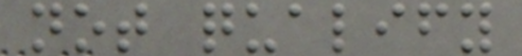not qualify
